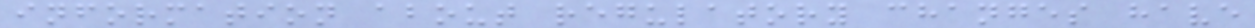information about regulatory changes have
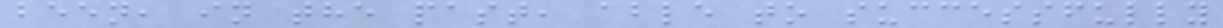been, in the past, able to successfully
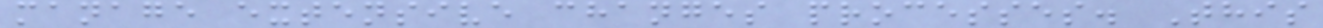manage extensive changes processes. This
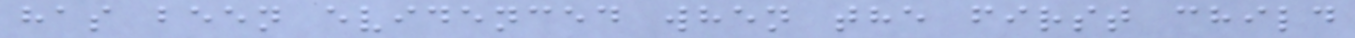has been evidenced when the first child
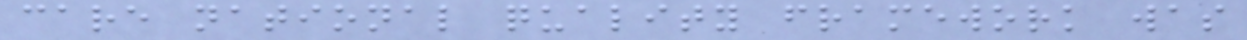care national quality framework was
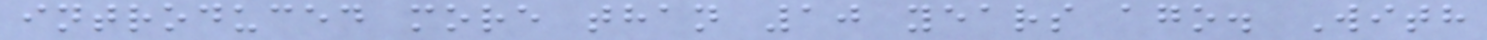introduced more than 10 years ago. With
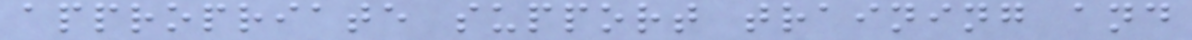appropriate support training and
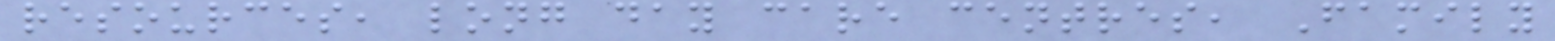resources, long day care centres, Family
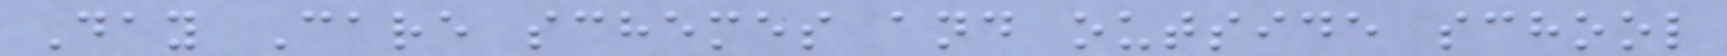Day Care schemes and outside school
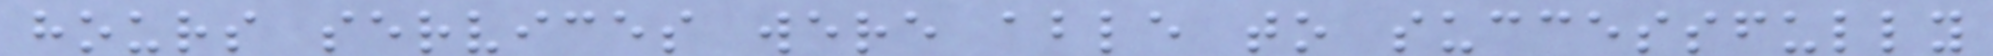hours services were able to successfully
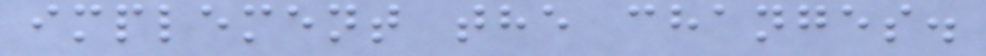implement the changes.
